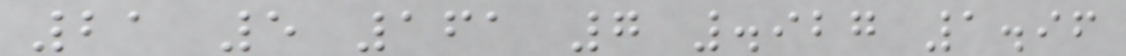21 5 161 7 .927 1.96
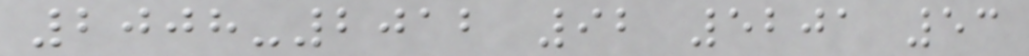2008-2012 92 5201 53
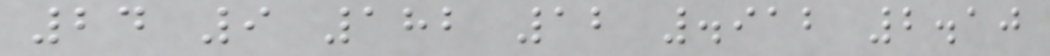24 9 182 12 .912 2.10
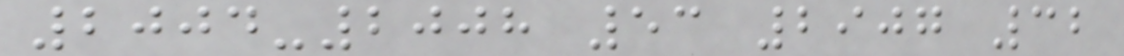2004-2008 53 2907 32
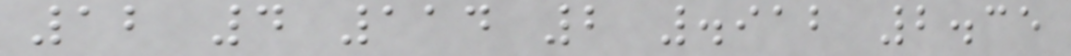12 4 114 2 .912 2.35
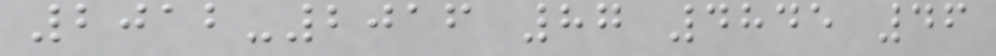2012-2016 87 4845 46
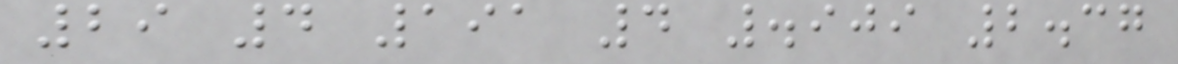29 4 191 4 .909 2.37
